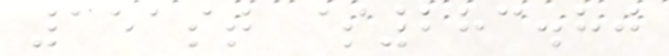151st $283.80
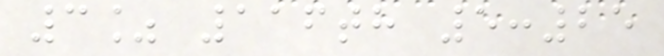3% 116th 5:25
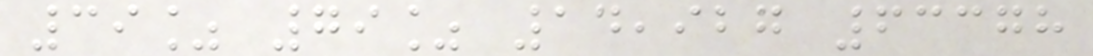39% 79% 14,927 63378
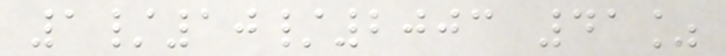1/10/2003 41%
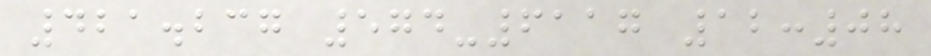421.237 574-6117 12:08
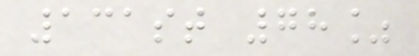131st 78%
